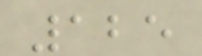125
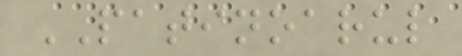PATINOARUL
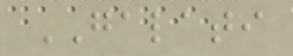GALATI
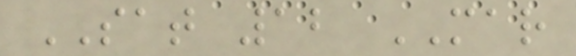SAT 12 MAR
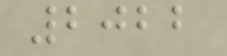2022
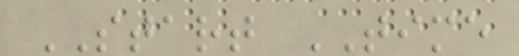START TIME
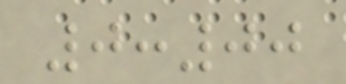0:00
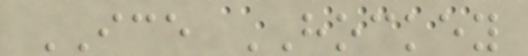ICE HOCKEY
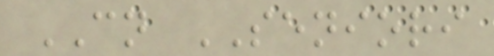CN SENIORI
